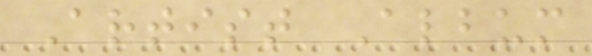Artist Album
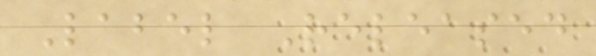Label Released
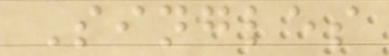Singles
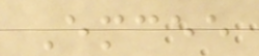Emcee
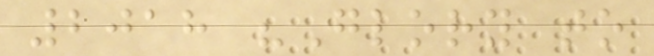2018 "Glory to
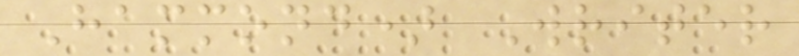Hammond) Writer
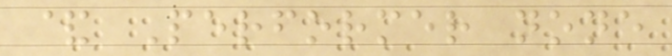& Performer none
